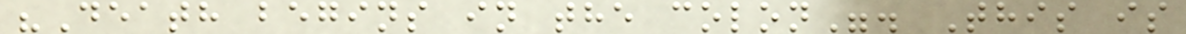"Death begins in the colon". This is
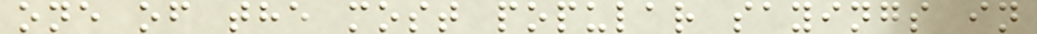one of the most popular sayings in
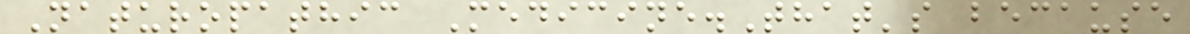Naturopathic Medicine.That's because
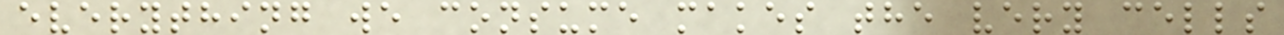everything we consume makes the very cells
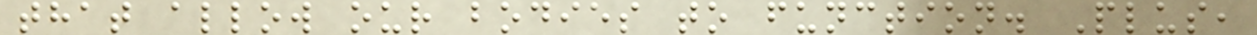that allow our bodies to function. Plus,
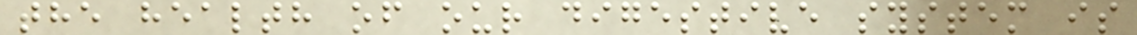the health of our digestive system is
